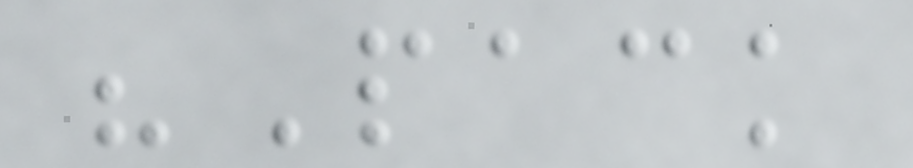"Pack
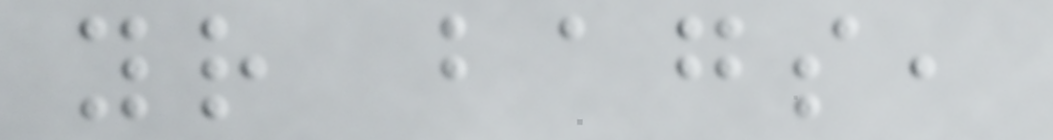your bags,
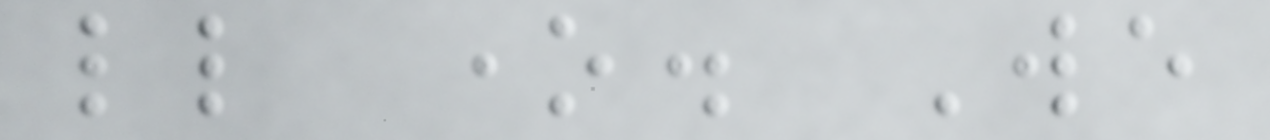little one. We
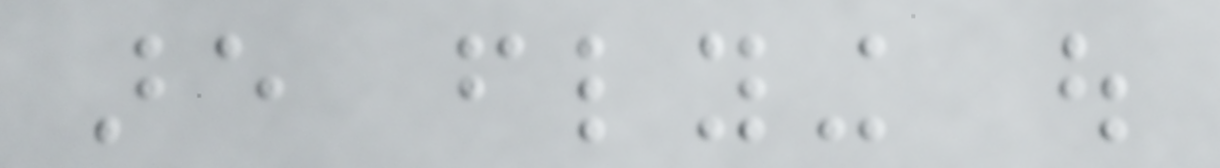are flying out
